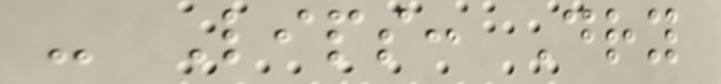- Lips: Dry
